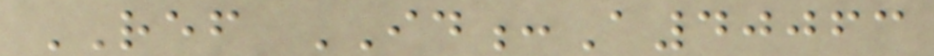REF ID:A40063
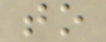to
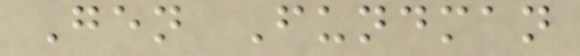Gen Fundman
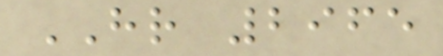HR 2965
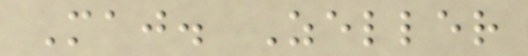Maj. Zeller
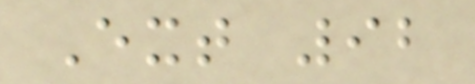Ext 92
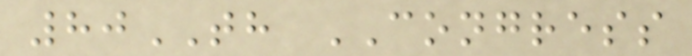80TH CONGRESS
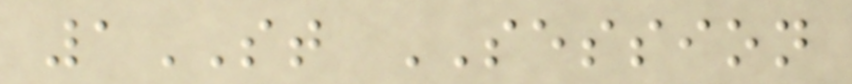1ST SESSION
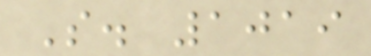S. 1019
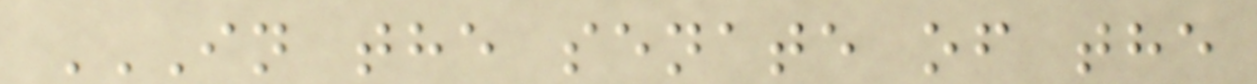IN THE SENATE OF THE
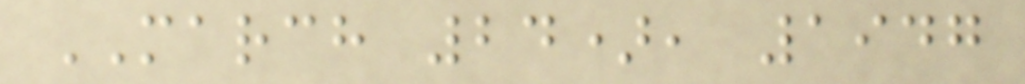MARCH 24), 1947
